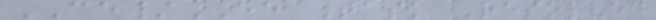CE/EE Task Resolved
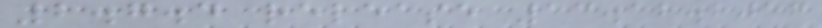2.7.4 release 13.12.2016
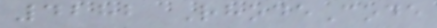4282 RhodeCode
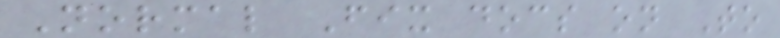Normal Fix docs on To
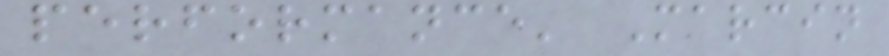performance' Marcin
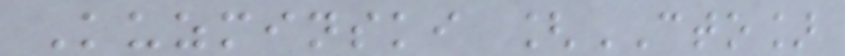Kuzminski [CTO]
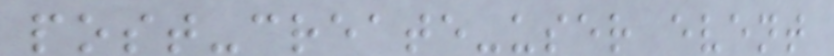post-create-user event
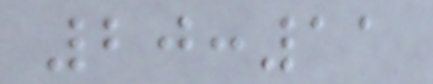20:11
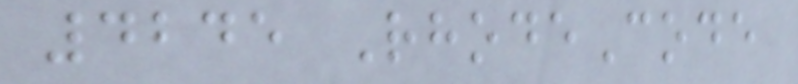4245 RhodeCode
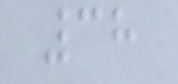38
